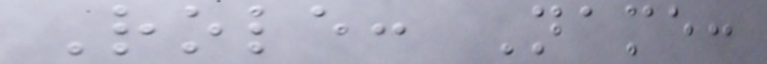Role: Name:
